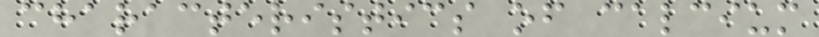characteristics of calcium
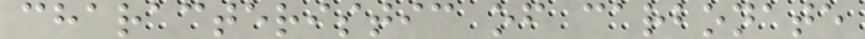characteristic of carbonate
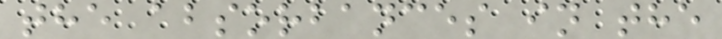the absorbances in the
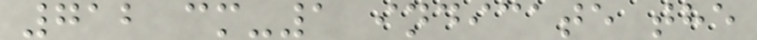712 cm-1 indicate the
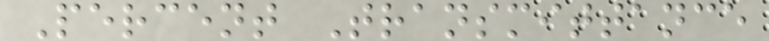Percent Transmittance
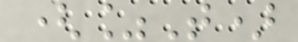(%T)
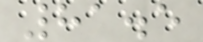81.5
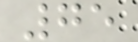75
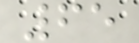65
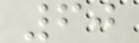60
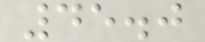45.0
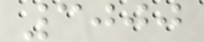3000
